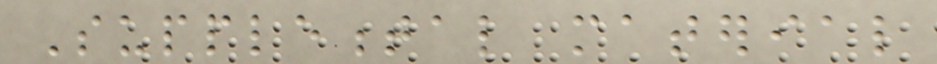Supplemental material
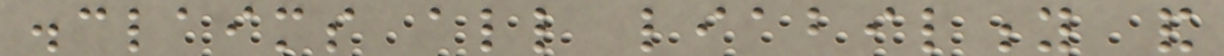disclaims all liability and
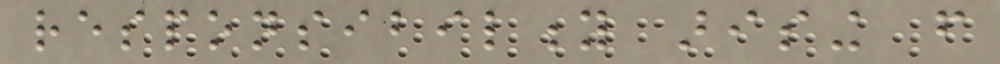responsibility arising from
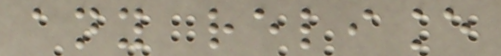any reliance
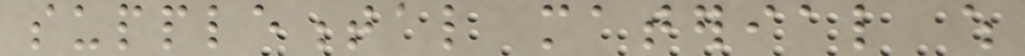supplemental material which
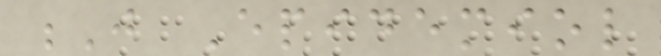J Epidemiol
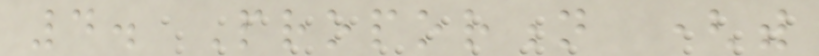4. Proportion (with
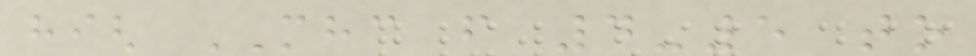high MHC from 4-5 to
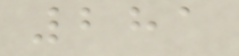281
